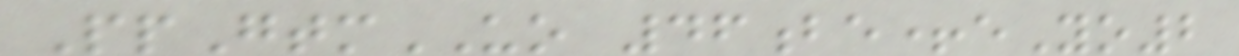PpGtmUO 46be+eYo2
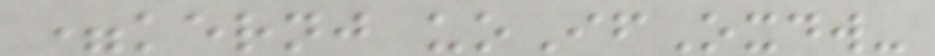=kernj uoIfOxdw-
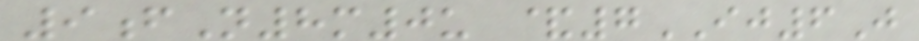9fN8m0u &7IJ6J
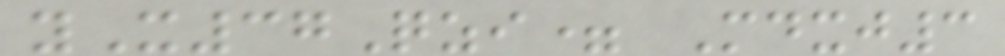yX37Qzi= Mdxj3
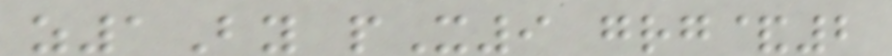z1By pX9 grg&2
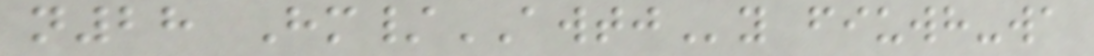n28 Hm/AWTJy fiuwh-wa
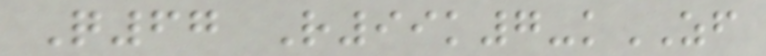Q67 R99k7-kZF
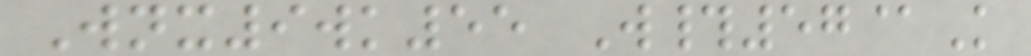Wnx9wk55 W#57@K
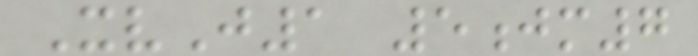XvJ1 5jm7
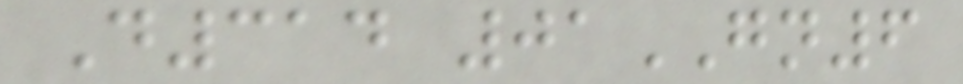D314 01GN6
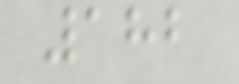182
